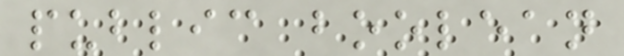public boolean
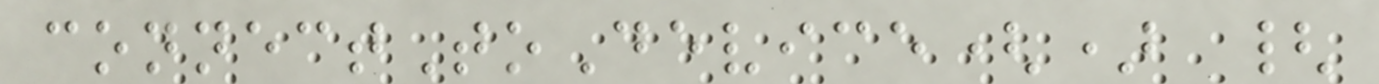connectToDevice() {
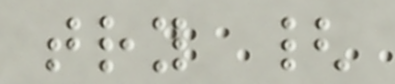try {
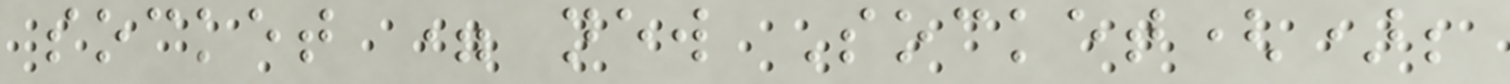socket = new Socket();
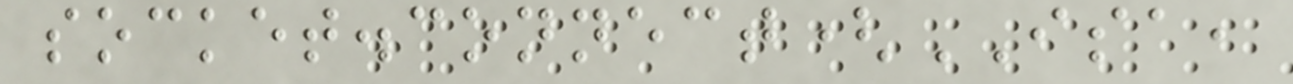socket.connect(ISA,
